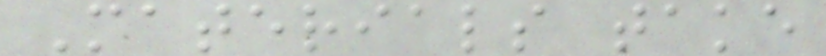Materials take
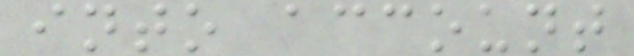into account
